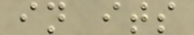in its
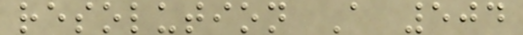resolution A 504
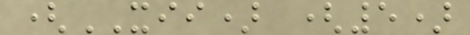(XII) (5)
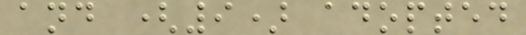and (9) adopted
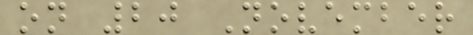on 20 November
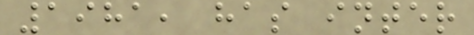1981, has inter
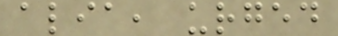alia, urged
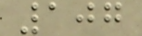107
